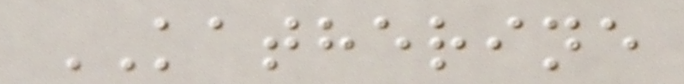KATHERINE
